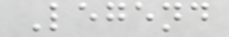Legend
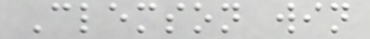Clemson win
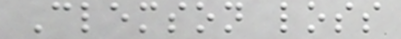Clemson loss
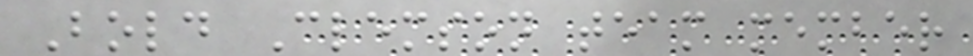Bold Clemson team member
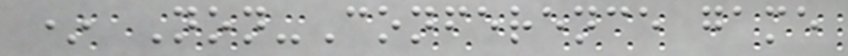* Non-Conference game
